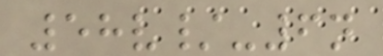58v/-6n
